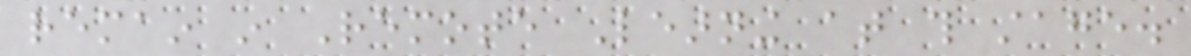remain in Remote Learning at this stage.
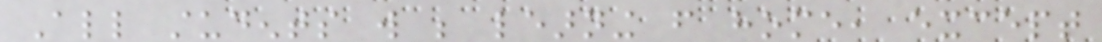All students will be learning from home, except
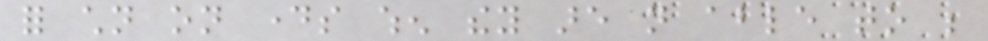for children on days when they are not able to be
